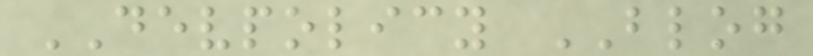DEVPOLICY BLOG
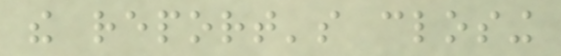the report's closing
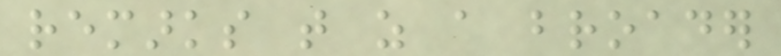remarks that as a broader
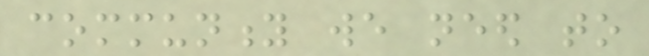community we need to
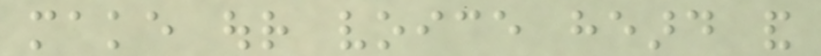make our voice heard and
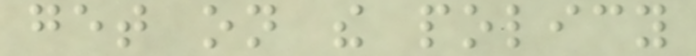get on the policy
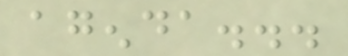agenda...
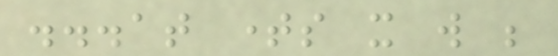...at times it will be
